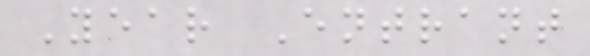Year Entrant
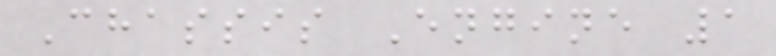Chassis Engine 1
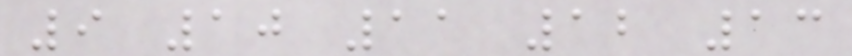9 10 11 12 13
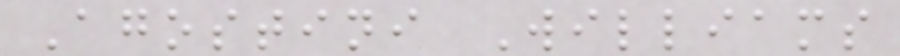Agostini Williams
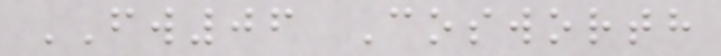FW06 Cosworth
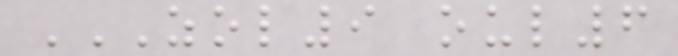ZOL9 OUL6
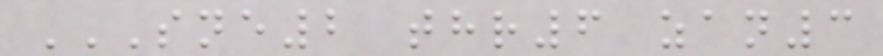SNE2 THR6 ZAN3
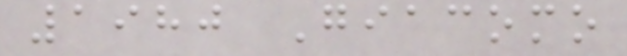1980 Giacomo
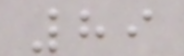89
